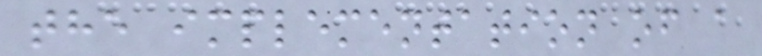the implementation of a
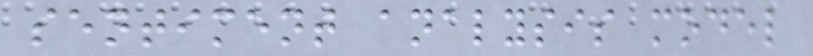sentiment analysis model
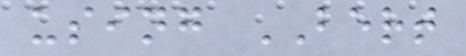using BERT
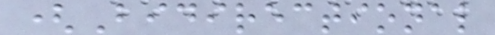(Bidirectional
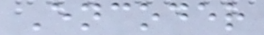Encoder
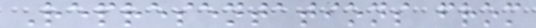Representations from
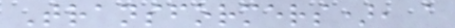Transformers), a
